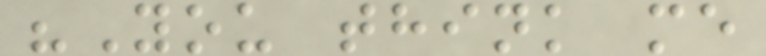"You think me
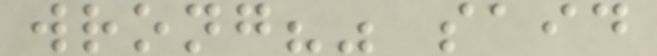wrong?" said
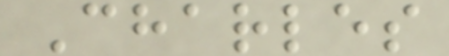Charles
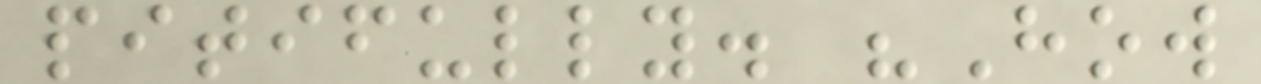pitifully. "How
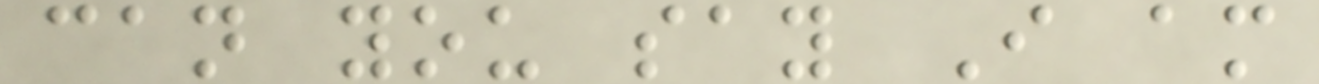can you say I am
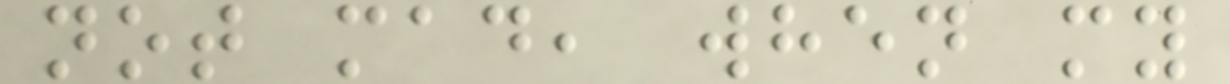not mad, when my
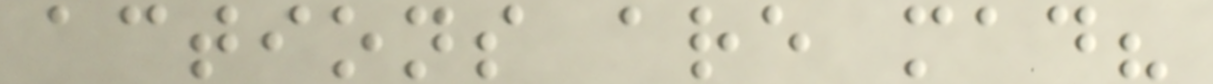actions are mad?
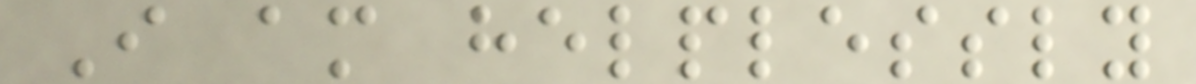I am helplessly
